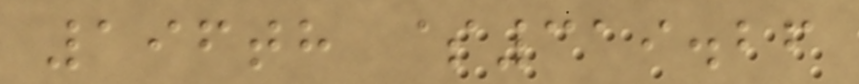196th $319.26
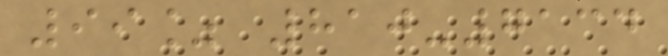99% 810-7134
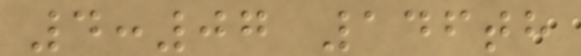4:07 146th
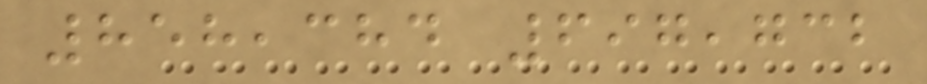858,384 697,732
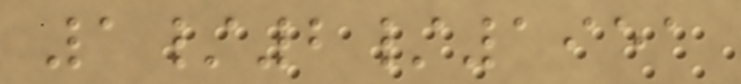1/2/1951
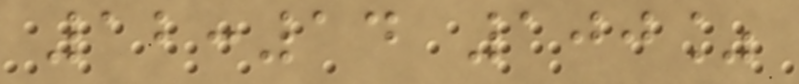12:14 100%
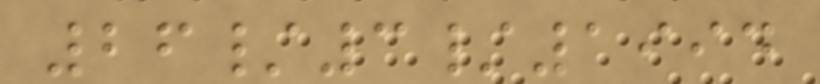26/3/1994
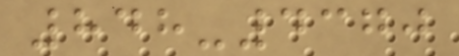848-4370
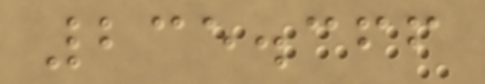235.366
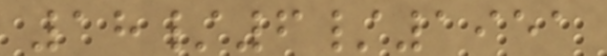18/6/1951
